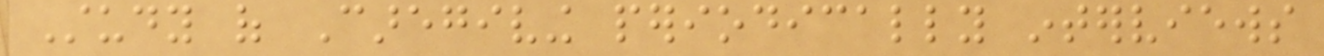Study of Caregiving periodically interviews
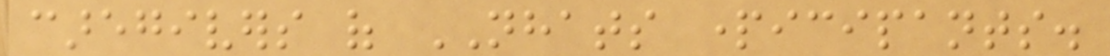caregivers of NHATS participants.
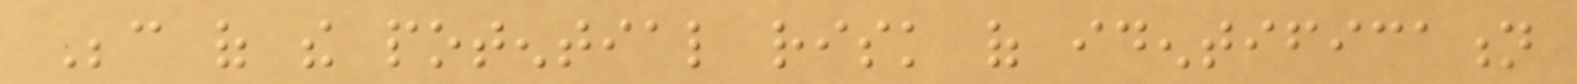Because of the potential risk of identification
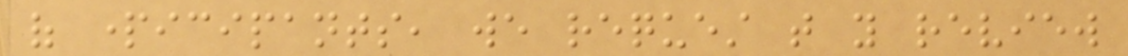of participants, we request that you review
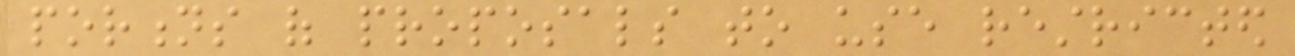portions of proposals to use restricted
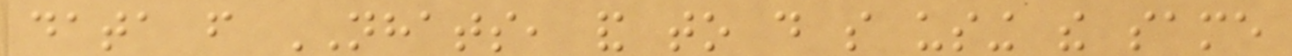data from NHATS, and to do so using the same
